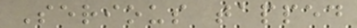Serious tapped
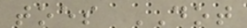toes DOT
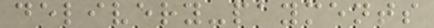delivery-payments
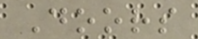Doors
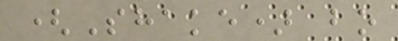(Shake) bo
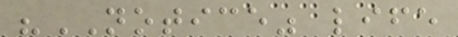"NOTICE" life
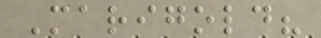Marigold?
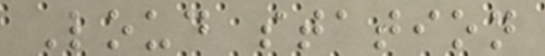Loud station
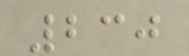230
